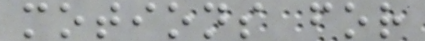motions for
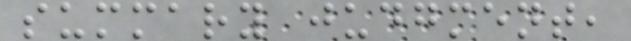summary judgment,
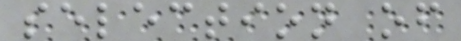selection of
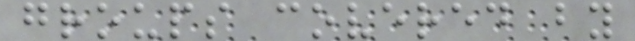groups covered by
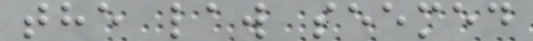the law seemed
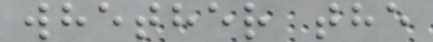whether the
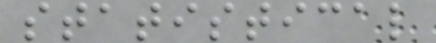statistical
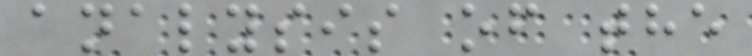analysis of the
